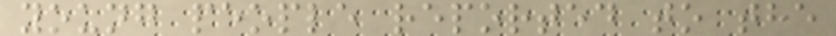young people reported to the
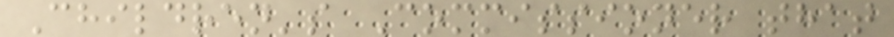Children's Commissioner that
